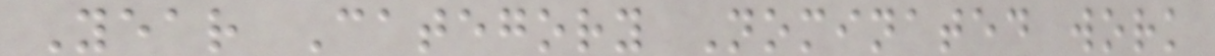Year Category Nominated work
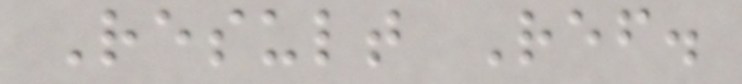Result Ref.
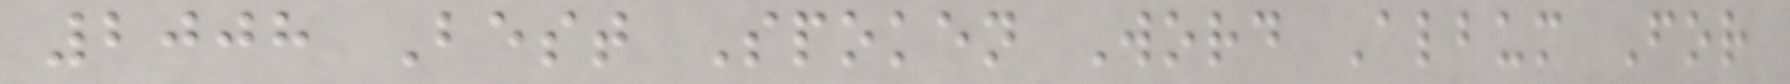2008 Best Spoken Word Album For
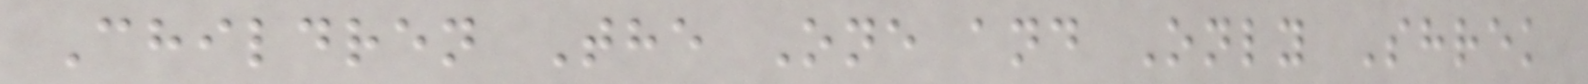Children The One and Only Shrek
